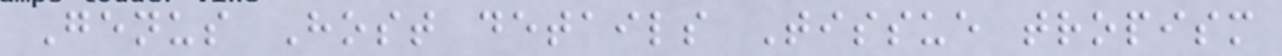Genus Host details Tissue tropism
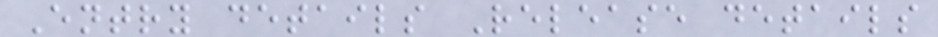Entry details Release details
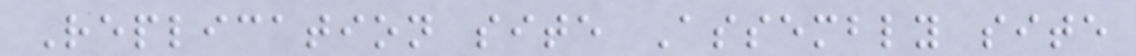Replication site Assembly site
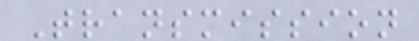Transmission
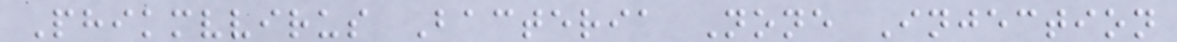Phikmvvirus Bacteria None Injection
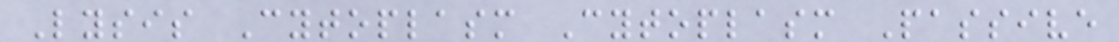Lysis Cytoplasm Cytoplasm Passive
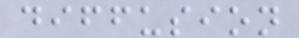diffusion
